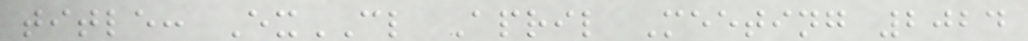title: ExCL April Meeting 2024
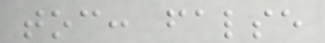toc: false
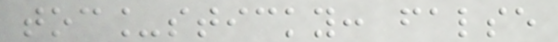toc_sticky: false
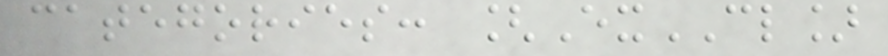categories: [ExCL]
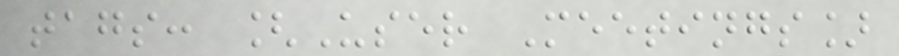tags: [User Meetings]
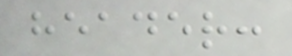header:
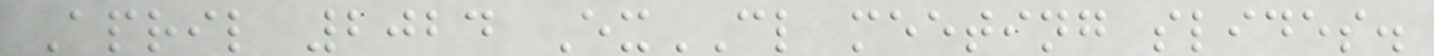April 2024 ExCL meeting slides.
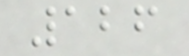126
